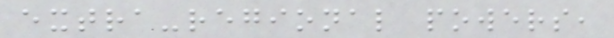extra-regional powers,
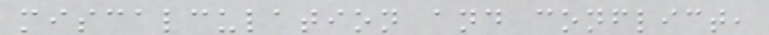miscalculation and conflict,
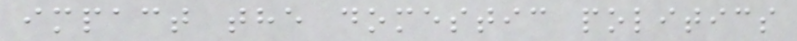impact the domestic politics
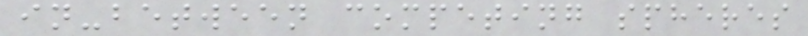in-between competing spheres
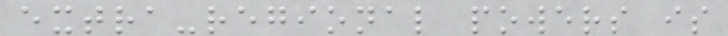extra-regional powers is
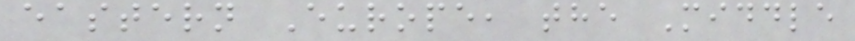eastern Europe, the Middle
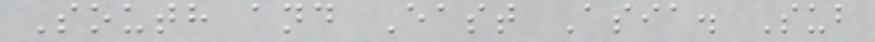South and East Asia. Sub
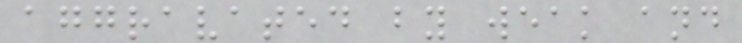aggravated by weak and
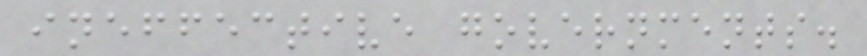ineffective governments.
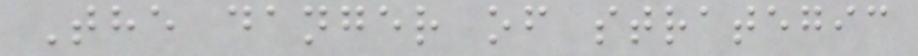The danger of strategic
